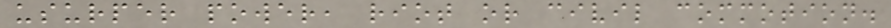usurper power, riot or civil commotion.
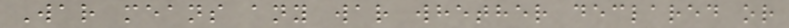War means any war whether declared or
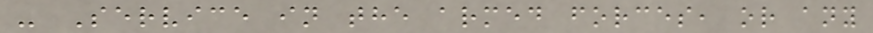- Service in the armed forces, or any
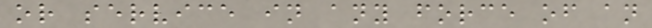or service in any force of an
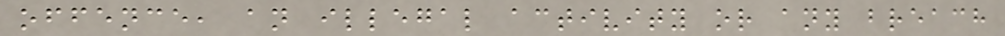offence, an illegal activity or any breach
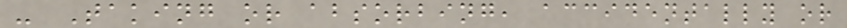- Taking or absorbing, accidentally or
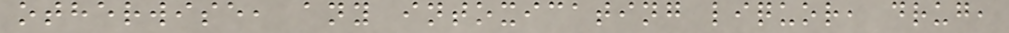otherwise, any intoxicating liquor, drug,
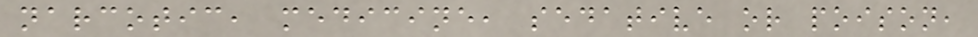narcotic, medicine, sedative or poison,
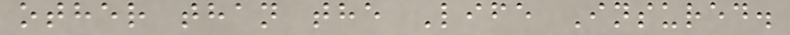other than the Life Insured.
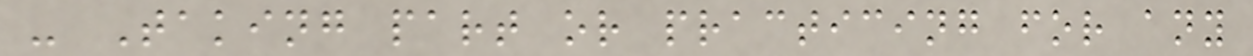- Taking part or practicing for any
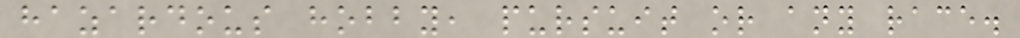hazardous hobby, pursuit or any race.
